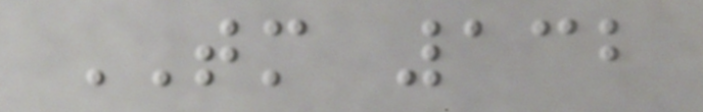TM 132
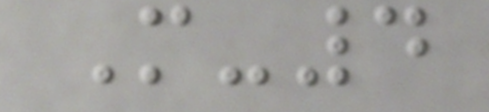M-4
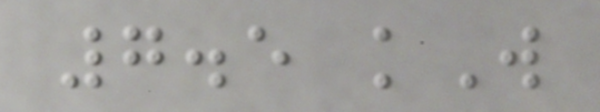7.5 kW
